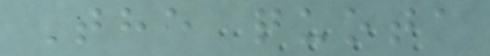The quota
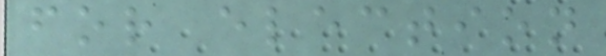for election
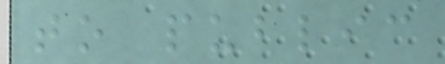to public
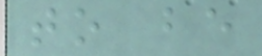to be
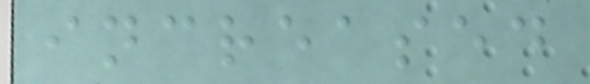increased
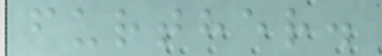further.
